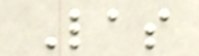Las
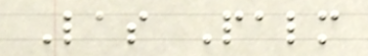Las Palm
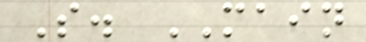S. MAIN
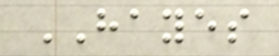HAYES
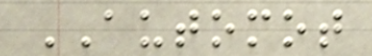AUTOMOT
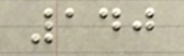140
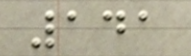141
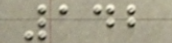142
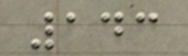143
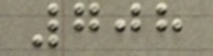708
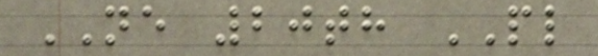NE 20th PL
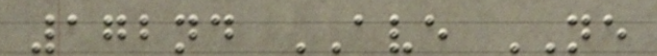172nd AVE NE
